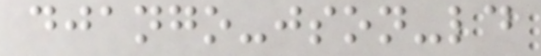django-json-ld
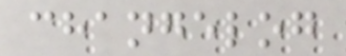changelog
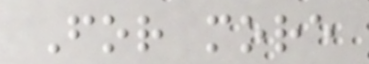For more
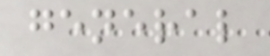general
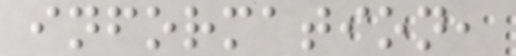information,
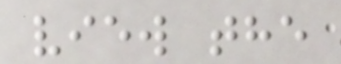view the
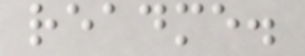readme.
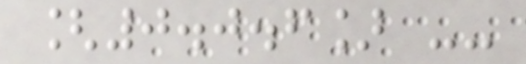[0.0.6] --
